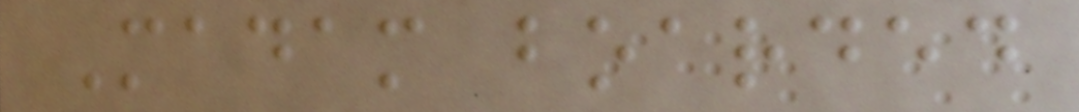Madam boarded
